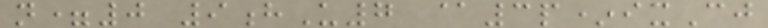n=0 9hU7 @3p*ixCj
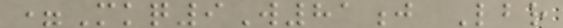=Mkq9W81j Lbr
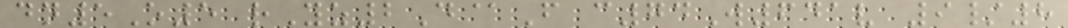dn5O5 rYz2D@F c74W641v 9/8
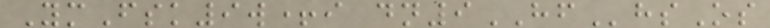YmFsk9w+i dn9HFhsOs
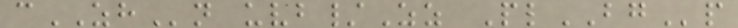cZHn uvb/Zz PlBGp
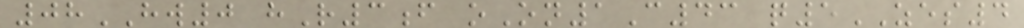08HW0 hR3f oOn1C43 q5ZES4
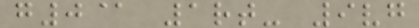g0@ 1rt- 9vg
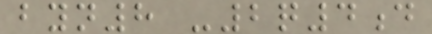byn8 -2q4d
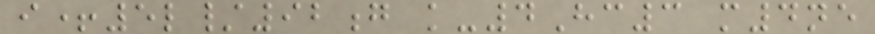i+5l/92g k-4Hc3 m4ne
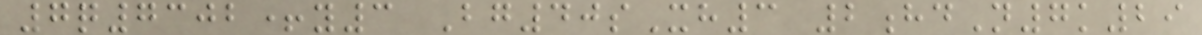7q7302+y3 Bg40sXh3 2hdN7k29
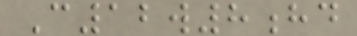C12w8hd
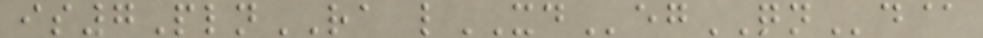is7PlnRA lXDegQNd@
